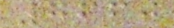7660
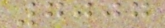7007
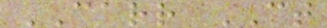CARR CT
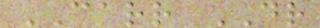CARR DR
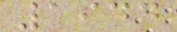1944
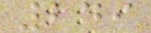249
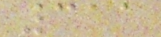311
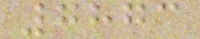7873
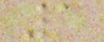1
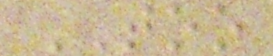TOO
